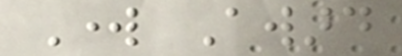Work Award
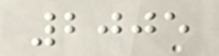2005
